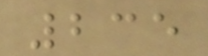235
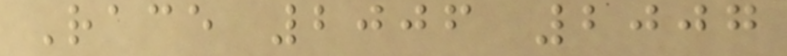Race 2006 2007
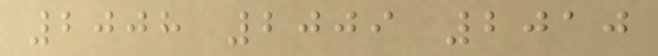2008 2009 2010
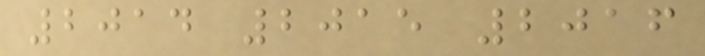2014 2015 2016
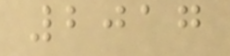2017
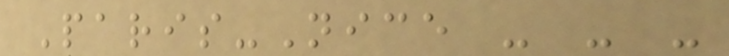Paris-Nice - - -
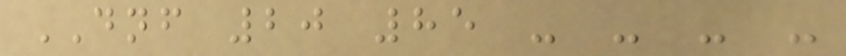DNF 20 85 - - - -
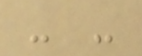- -
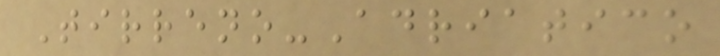Tirreno-Adriatico
